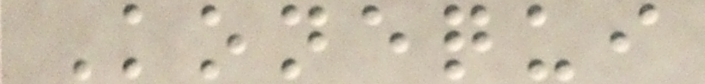Konequi
